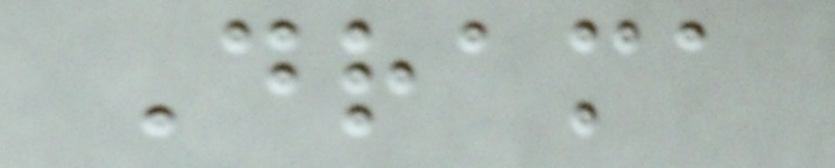Drama
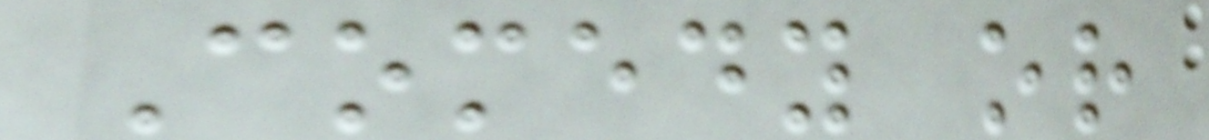Comedy or
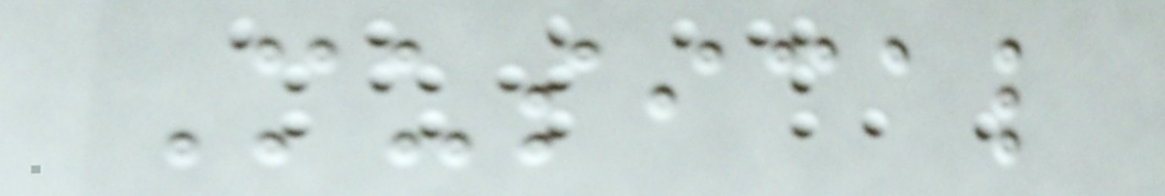Musical
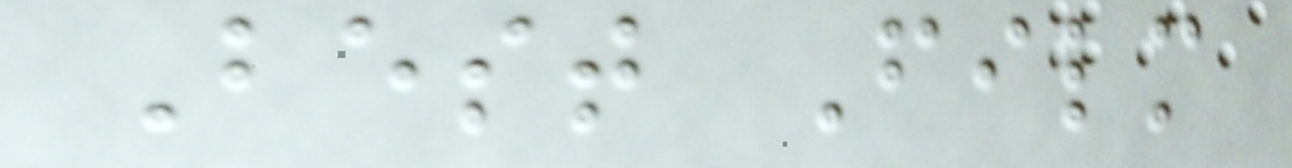Best Film
